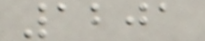1201
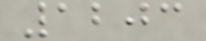1203
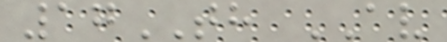17TH AV
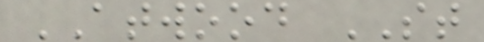ATWOOD ST
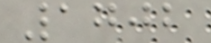1702
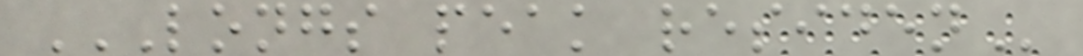LONGS PEAK RESIDEN
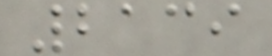2139
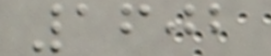1602
